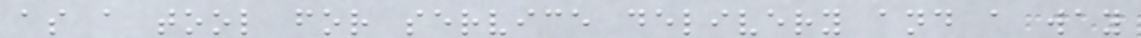as a tool for service delivery and a way
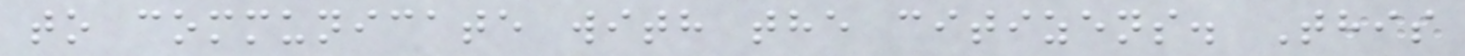to communicate with the citizens. This
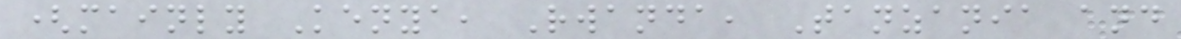(mainly Kenya, Rwanda, Tanzania and
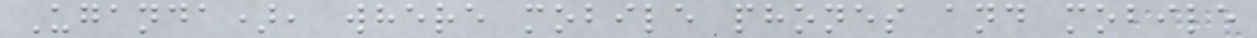Uganda), where mobile phones and mobile
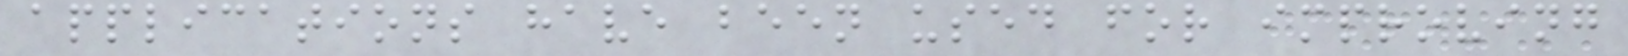applications have been used for improving
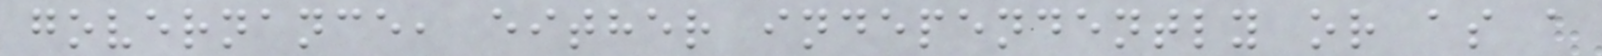governance, either independently or as a
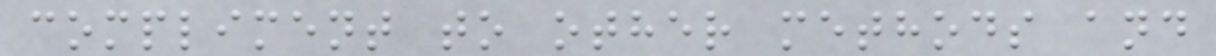compliment to other methods and
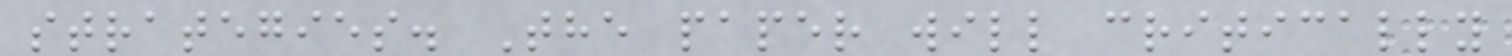strategies. The paper will critically
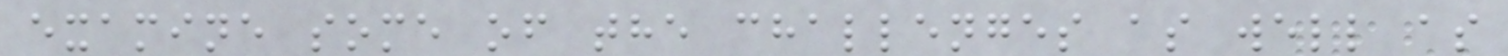examine some of the challenges as well as
